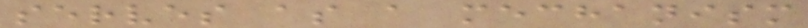serves as a mechanism
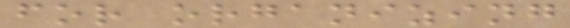for organizing
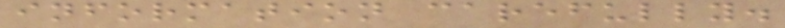information carefully.
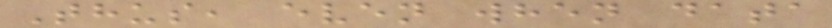Thus, even when data
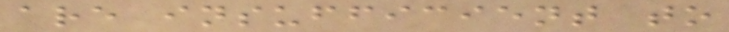are insufficient to
